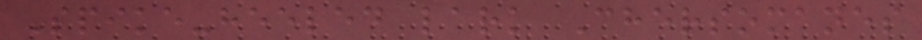Spike-heeled lark Chersomanes
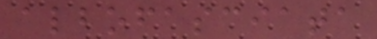albofasciata
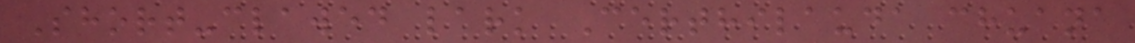Short-clawed lark Certhilauda chuana
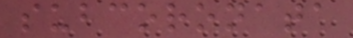subcoronata
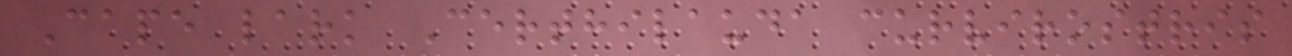Cape lark Certhilauda curvirostris
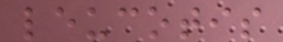leucotis
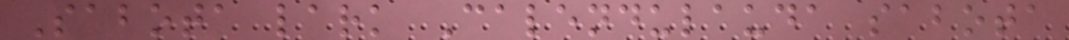Sabota lark Calendulauda sabota
